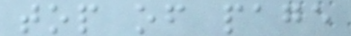top of page
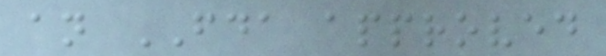an FDA approved
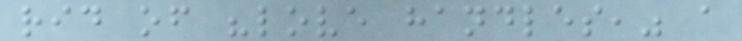rid of "love handles," a
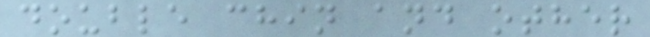double chin and other
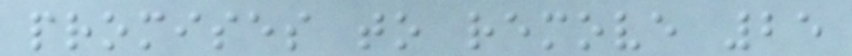promises to remove 25
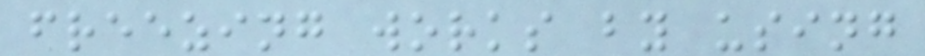freezing works by using
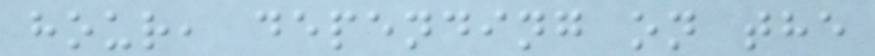hour, depending on the
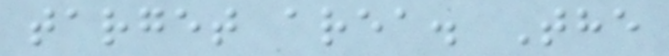target area. The
